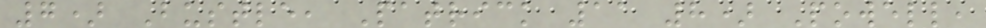7) Bustle, Patrick 11 8) Powell,
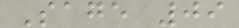Sage 09
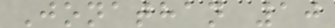Jonathan 10
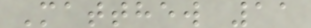Matthew 11
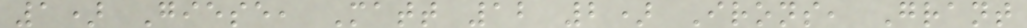1) Giese, Matt 12 2) Irons, Grant
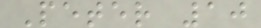Peter 10
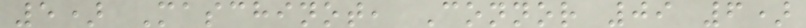5) Maschinot, Connor 09 6)
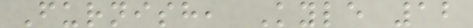Furnish, Kyle 12
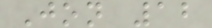Jon 12
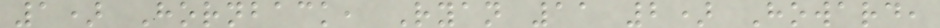1) Hornback, Ryan 11 2) Howard,
